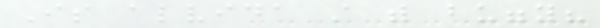Is alvida still with buggy?
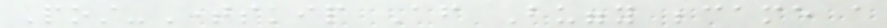Post-Timeskip After Buggy became a
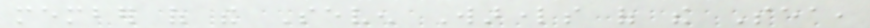member of the Seven Warlords of the Sea,
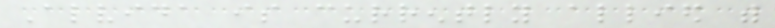Alvida is currently allied with
